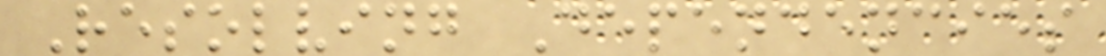Resolving Dependencies
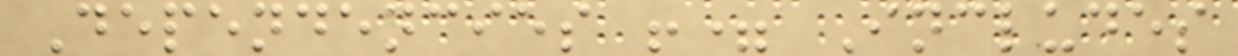Dependencies != Includes
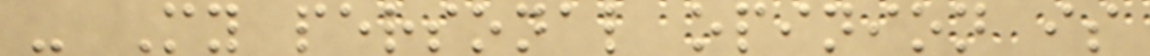- My personal opinion is
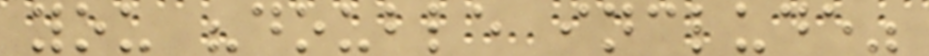you "double include"
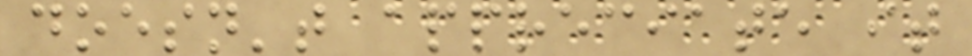doesn't appreciate it
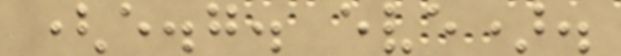(e.g. eve).
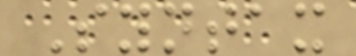Syntax
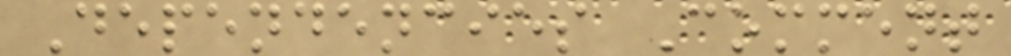Dependencies Comment
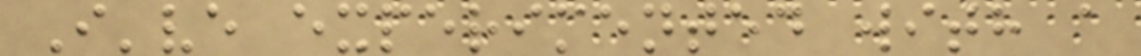I've experimented with a
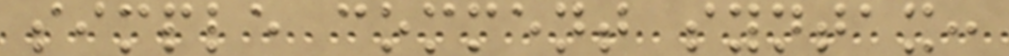simple comment syntax:
